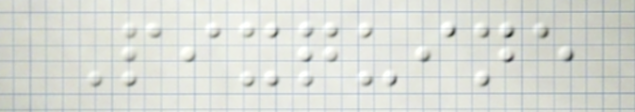Pixquine
